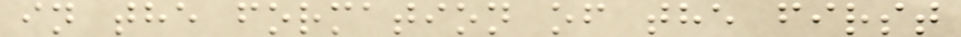in the formation of the first
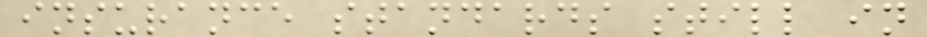insurance standards still in
